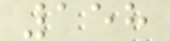158
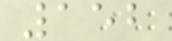152
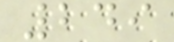249
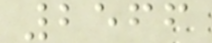2566
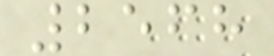2568
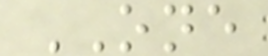ONE
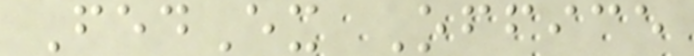FedEx Office
